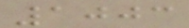1003
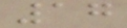17
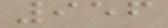956
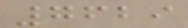7629
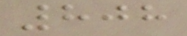808
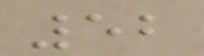52
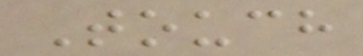Touch
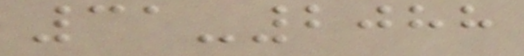31-2088
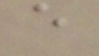e
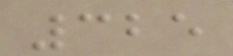325
